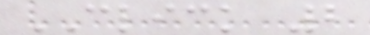CLICK 2
